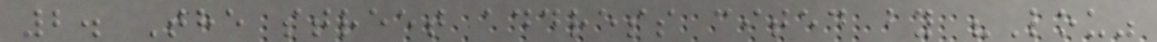2. The street address cited by "Lou"
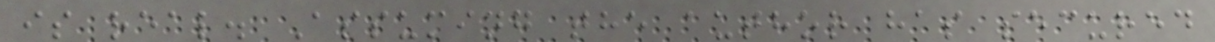is real. Assuming the author has secured
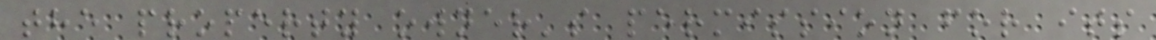the property owner's permission for its
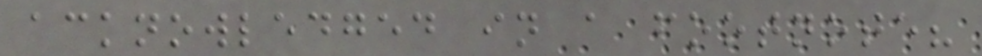acknowledged in a footnote?
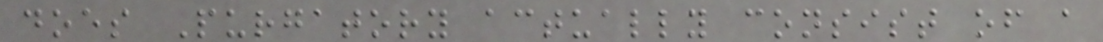does Purgatory actually consist of a
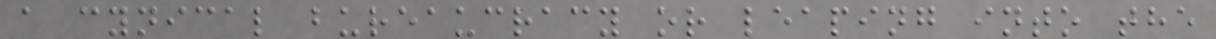a cynical bureaucracy or leaping into the
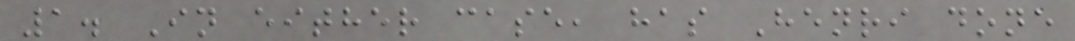1. In either case, has Henri done
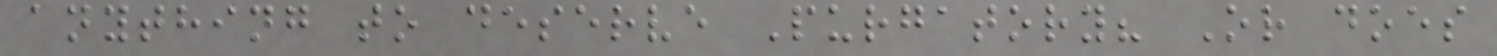anything to deserve Purgatory? Or does
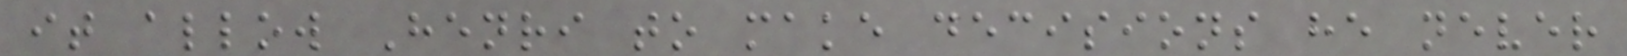it allow Henri to make decisions he never
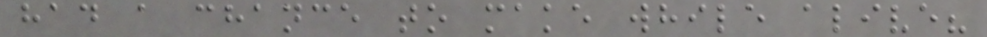had a chance to make while alive?
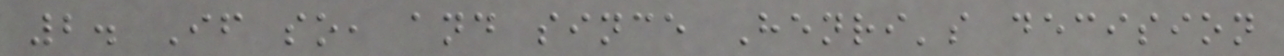2. If so, and since Henri's decision
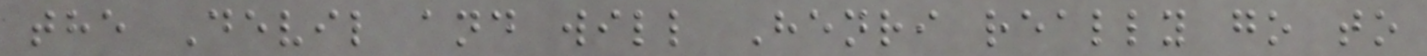the Devil and will Henri really go to
